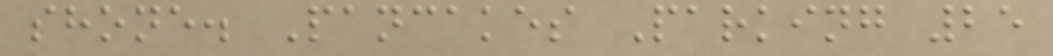shone. Pancakes Parking 25
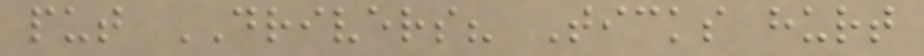put DRIVERS? Ticks hurt
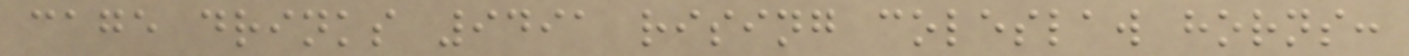cage drinks 9491 rising coleslaw horns:
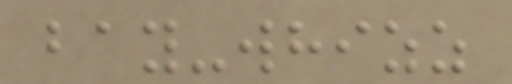bay-whizz
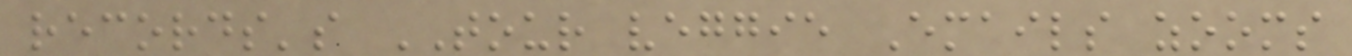records's TOUR veggie Emails zooms
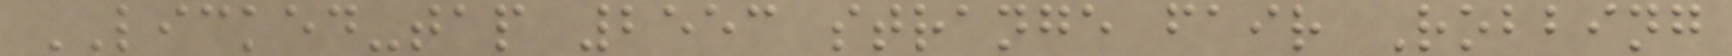LICKED-tap 2553 strange fair Robbing
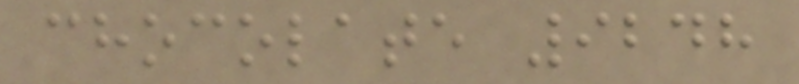chocolate 9248
